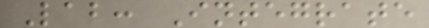Lab: Integrate
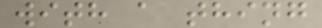with a thing
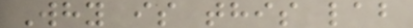Why is this lab
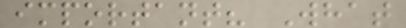important? What
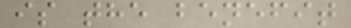is the benefit
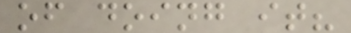of doing it?
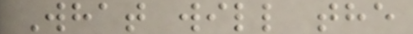What will the
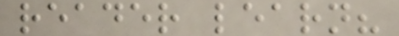reader learn?
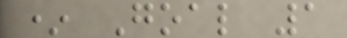* Goal 1
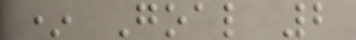* Goal 2
